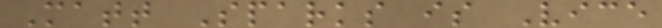Matt Sparks is Vice
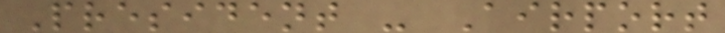President - Airport
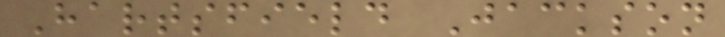Hartsfield Jackson
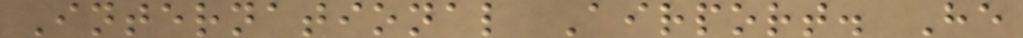International Airport. He
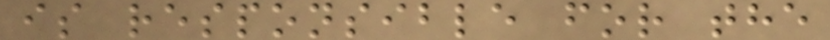is responsible for the
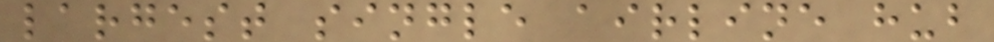largest single airline hub
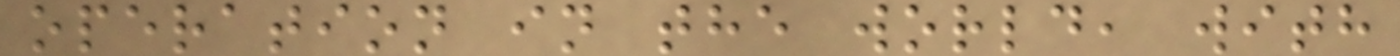operation in the world, with
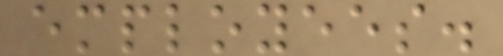employees.
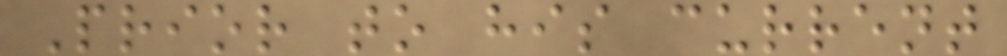Prior to his current
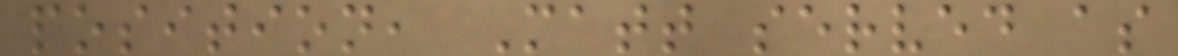position, Matt served as
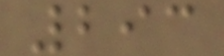293
